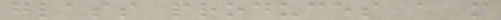glass produces a more
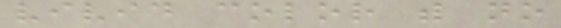vivid color with no
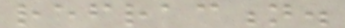refraction.
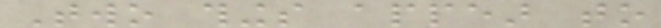Two things appear to
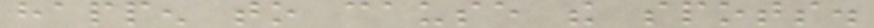happen to cause the spots.
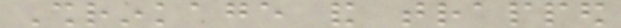Shrinkage and trapped
